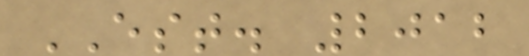EST. 2012
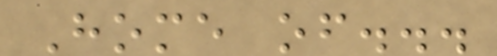Home of...
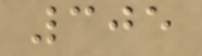305
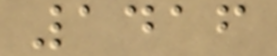1416
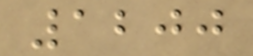1200
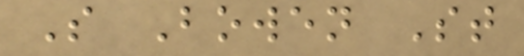S Bowen St
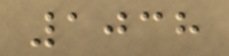1038
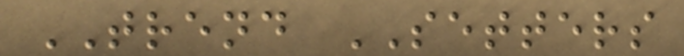TREND SETTERS
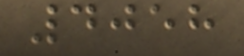4058
